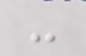-
